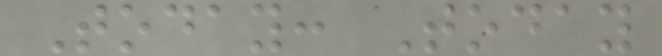Today: Today
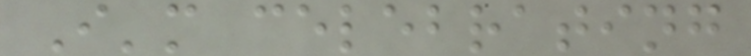I'm celebrating
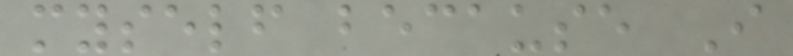myself because I
